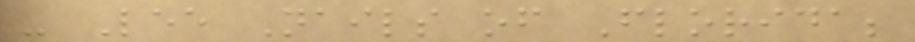- Lee Nails of Florida;
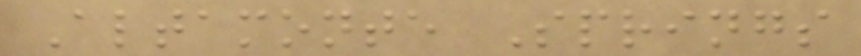Altamonte Springs
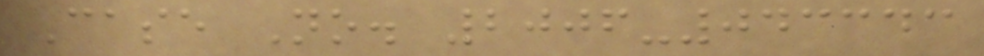Case No. 2006-043343
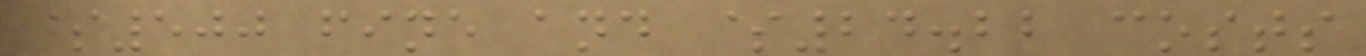$500 fine and $24.22 costs
